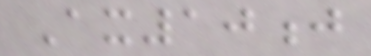Ax10j
